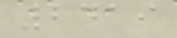2419
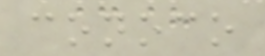conoco
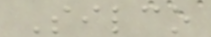Silco
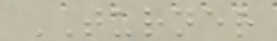TURNER
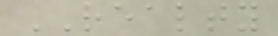REALTY
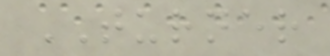TURNER
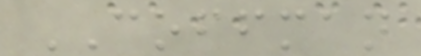COFFMAN
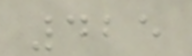425
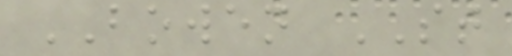BOWEN ST
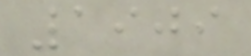1909
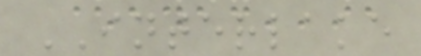INTERLAKE
